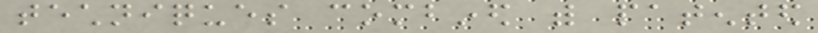techniques combined with patented
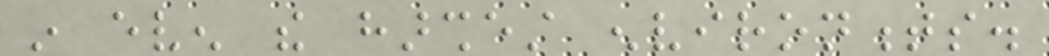in even the harshest environments.
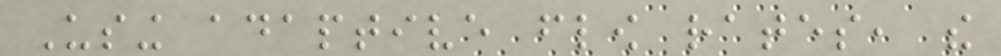Using adaptive flow rates, the
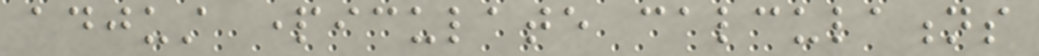adjust particulate calculations
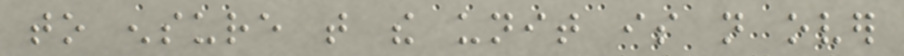to ensure that the unit is not over
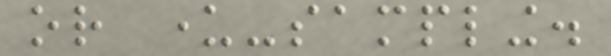or under-sampling.
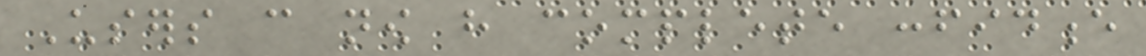Users can now have complete confidence
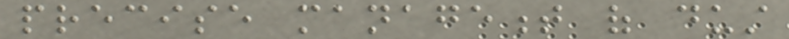precise management of dust
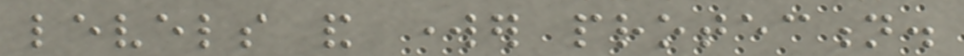levels and worker protection.
